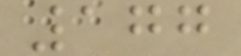177
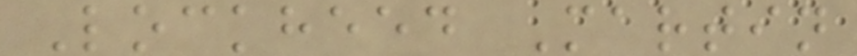Lockheed Martin
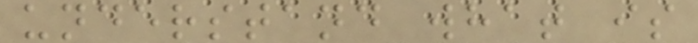understand what is
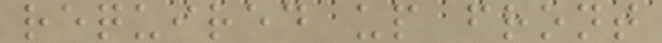required up front
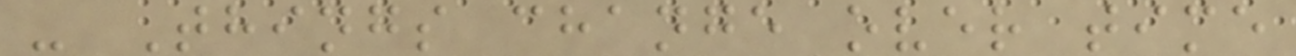- Things change over time
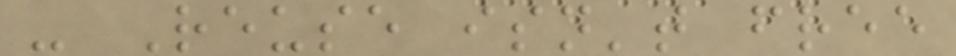- Reuse isn't free
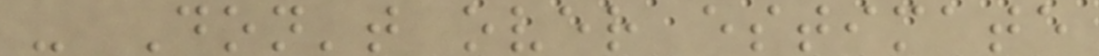- Don't over estimate
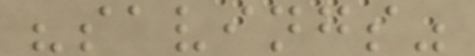"savings"
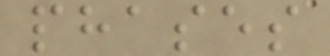phases
